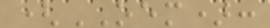(OEM):
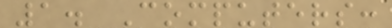1. Computers:
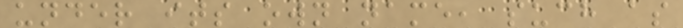under its own name, such as
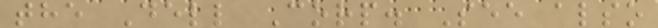the Dell Corp. See also
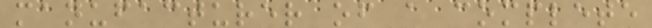manufacturer of a complete
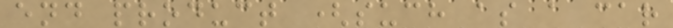end product (such as a car
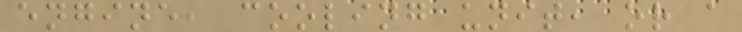engine, cooling unit, or a
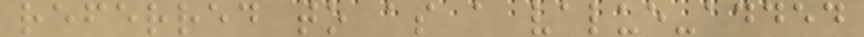referred to as a value-added
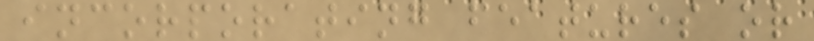incorporating features or
